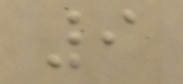9
